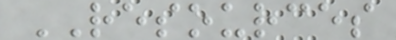RESOURCES
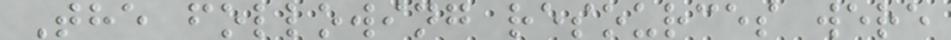The following resources were
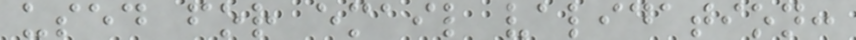used for email validation:
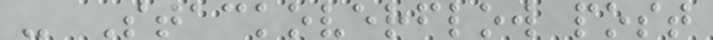- Stackoverflow post
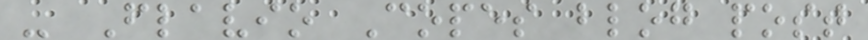- Flavio Copes blog post
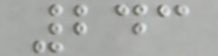243
